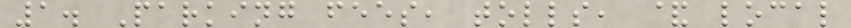1. Parking fees, tolls, & local
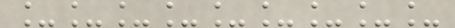_________
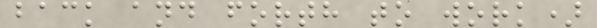back and forth to work)
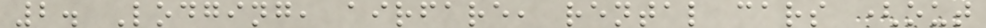2. Lodging, airfare, rental cars (out
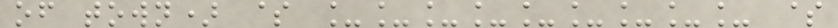of town) $ _________ $
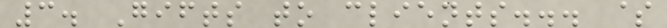3. Gifts to clients... $
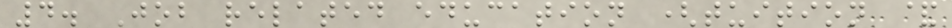4. Job related education (tuition &
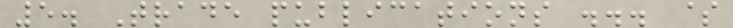5. Trade publications ... $
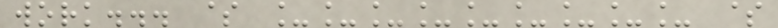work... $ _________ $
